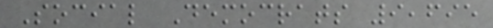Social Democrats 9,695
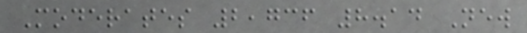Moderates 2,736 8.14 New
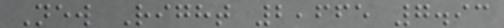New Right 2,665 7.93
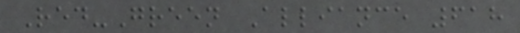Red-Green Alliance 618
